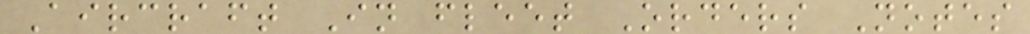Aircraft In fleet Orders Notes
